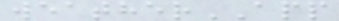weatherAPP
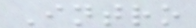Intro
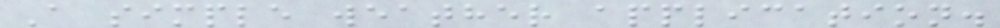A simple weather application.
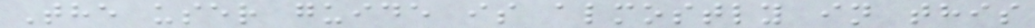The user guide is almostly in this
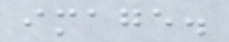image.
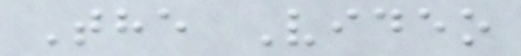The Video
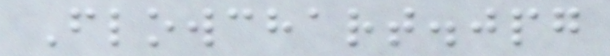Flowchart.jpg
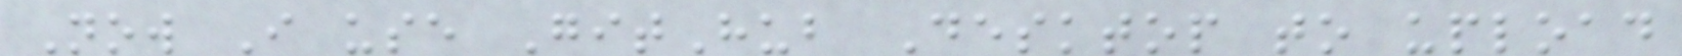Now I use GitHub Desktop to upload
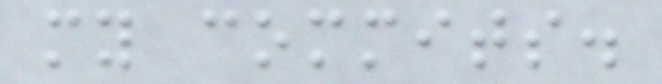my commits.
